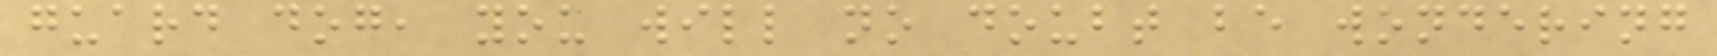guard dog, you will no doubt be wondering
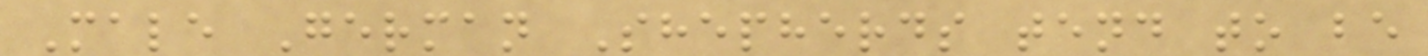Male German Shepherds tend to be
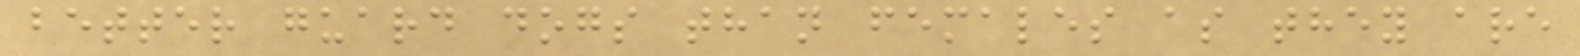better guard dogs than females as they are
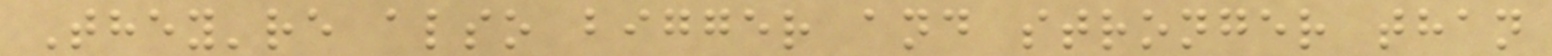They're also bigger and stronger than
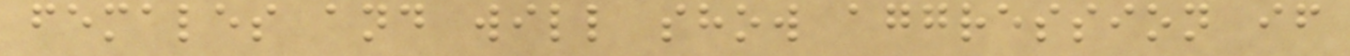females and will show aggression if
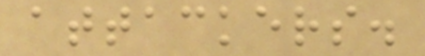attackers.
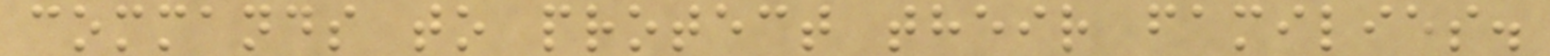commands to protect their families.
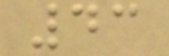43
